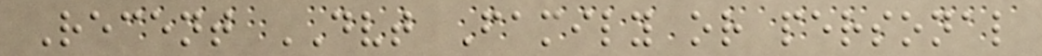Recent DVT Family or personal
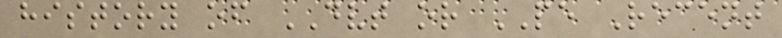history of DVT or PE Recent
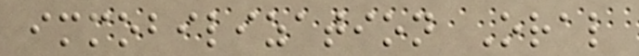immobilization Oral
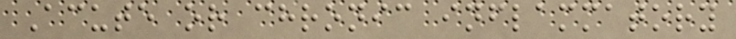Acute or chronic inflammatory
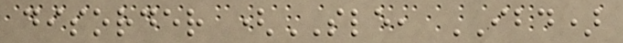disorder (SLE, IBD)
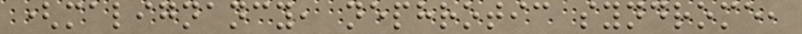(malignancy, nephrotic syndrome,
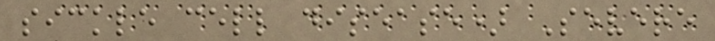sickle cell disease) Severe
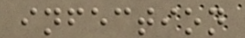infection
